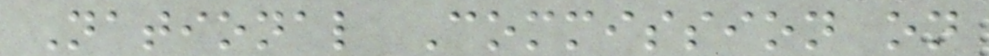National Commission on
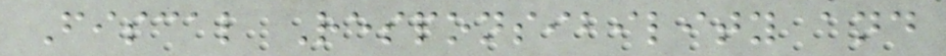Fiscal Responsibility and
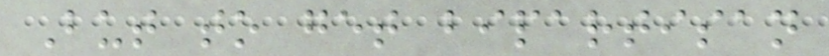But to get bipartisan
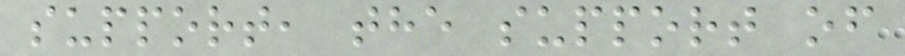support, the support of
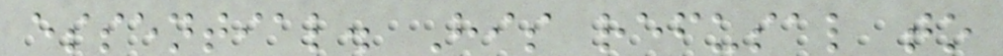essential. His refusal to
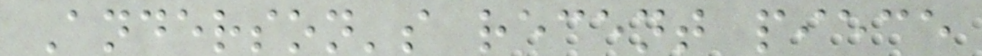Anderson's recent piece
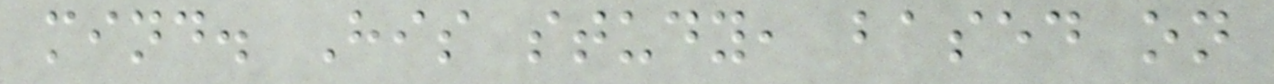mind. His study, based on
